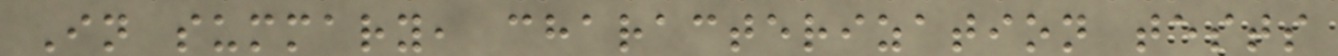In summary, characterization tests
